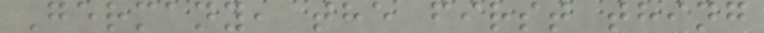Germany, the first thing
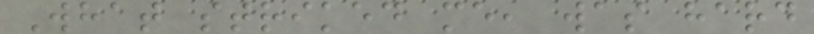What striked me, was hard
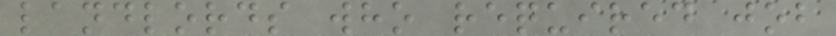landlords who required job
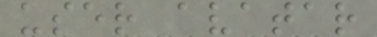user avatar
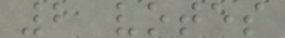2 votes
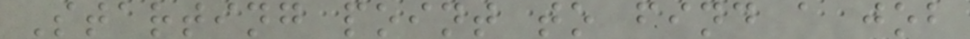Starting point to find a job
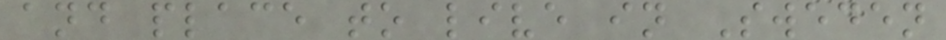and place to live in Sweden
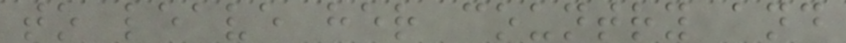to leave her country and
